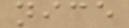nice
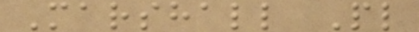Marshall Pl
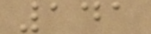141
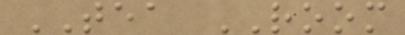TEA ROOM
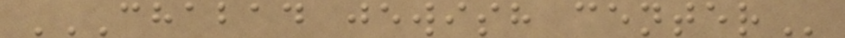CHABAD JEWISH CENTER
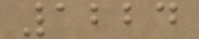1224
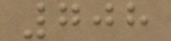708
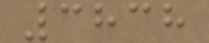3838
